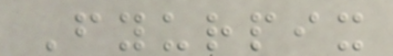Fyurpix
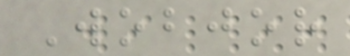Wobjor
